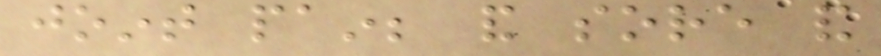joint pain; and sore and
